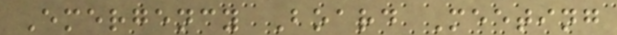Emergency Board Meeting
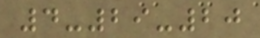4-29-20
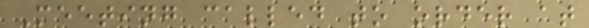Meeting called to order at
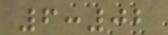6:02
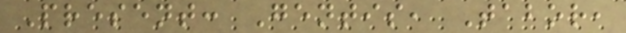Present: Gentis, Tabor,
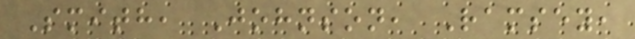Smith, Johnson, Ramsey,
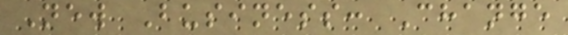New Business: Change
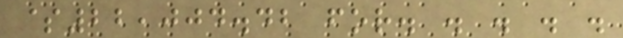$22,004.42 for. . . . .
